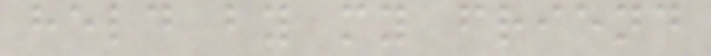held by my friend
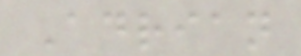Adrian
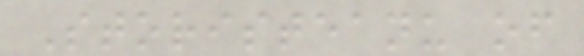Storisteanu of
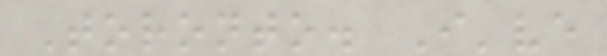Toronto. I've
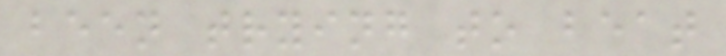been trying to beat
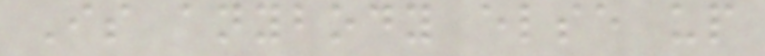Is anybody else up
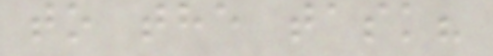to the task?
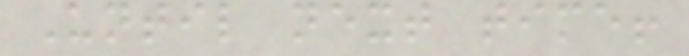Until next time!
